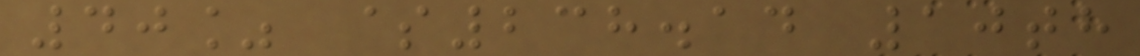40% $238.14 10th
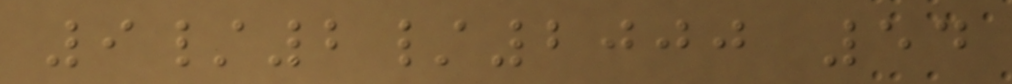9/2/2000 54
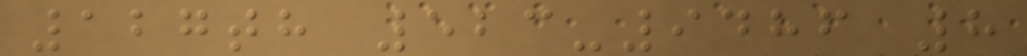127th 523-9486 8
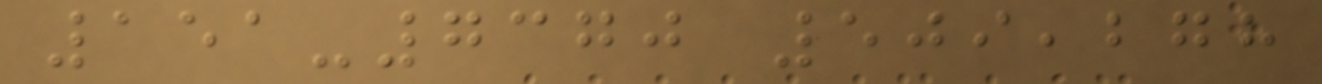151-7370 509,278
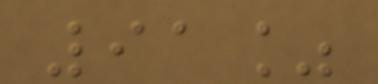91%
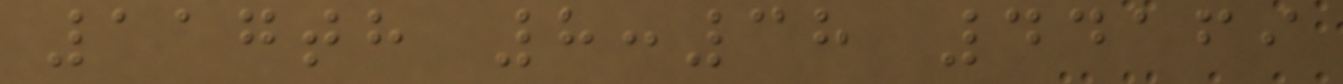117th 8:38 44169
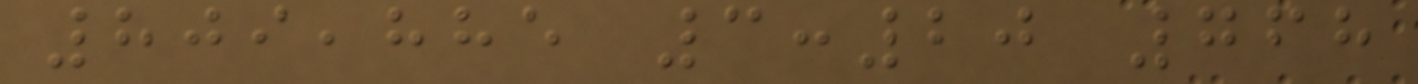809,885 3:20 768
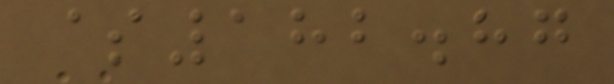$182.87
